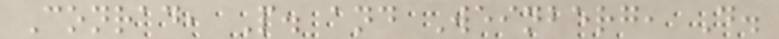Conrad, P. and Weinberg, D.
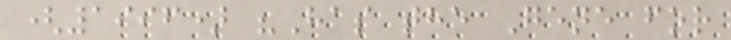(1996) "Has the Gene for
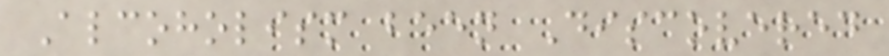Alcoholism been Discovered
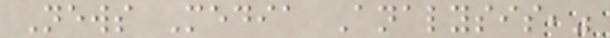News Media Analysis,"
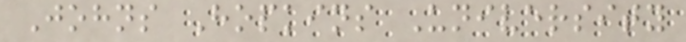Johns Hopkins University
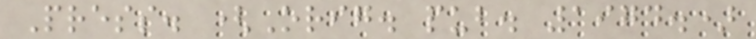Press. (Orig. pub. 1974.)
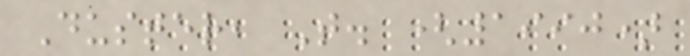Duster, T. (1990)
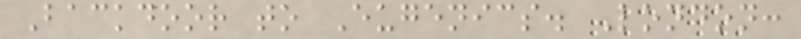Backdoor to Eugenics. London:
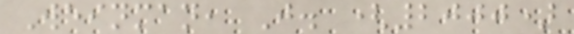Weinman, J. (2000)
